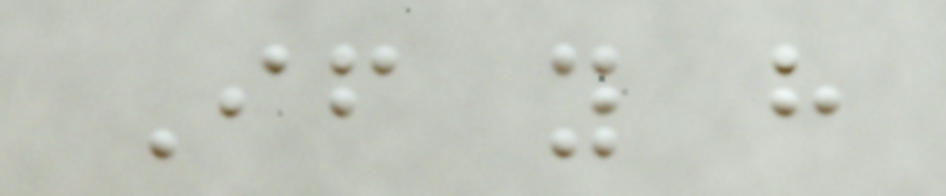If you have
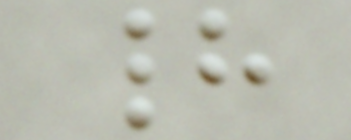had
